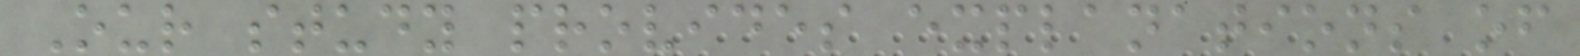Our study provides explanations of
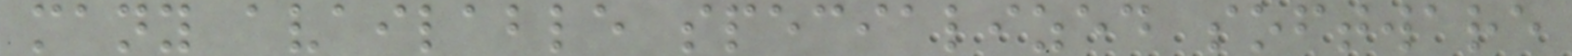many available specialized software
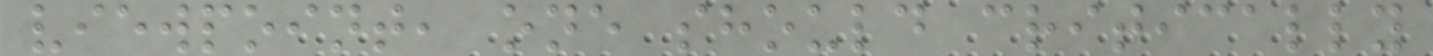viewpoint, one should critically
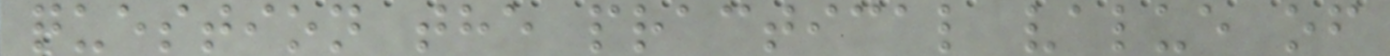question the practical value of
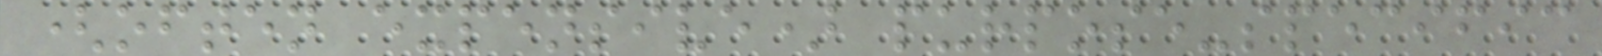(often expensive) purpose-specific
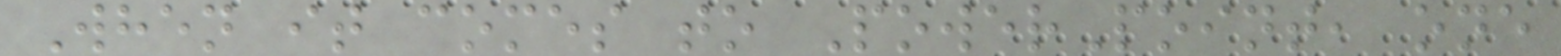When it comes to PowerPoint, one
